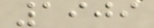1909
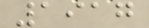1917
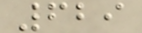629
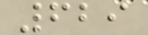629
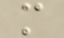m
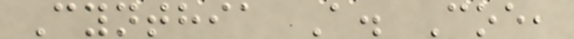Cynthia A. Coe,
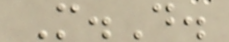M.D.
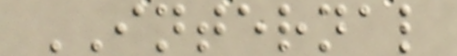INTERNAL
